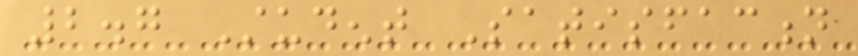2.7 Student Satisfaction
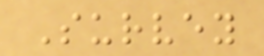Survey
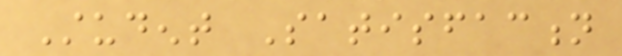Student Satisfaction
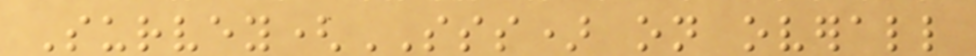Survey(SSS) on overall
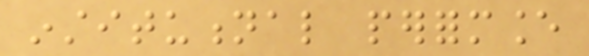institutional performance
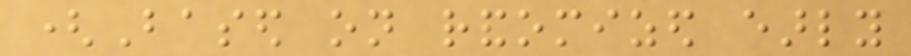(Based on randomized early
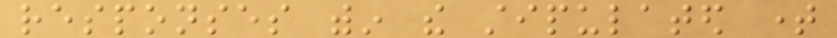responses within the stipulated time
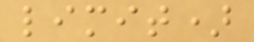limit)
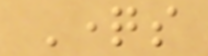Questions
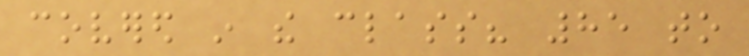covered in the class? 85 to
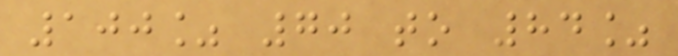100% 70 to 84%
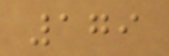179
